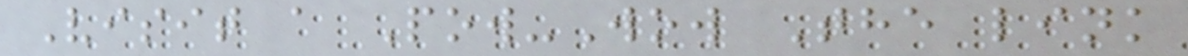Visit a Pow-Wow The link
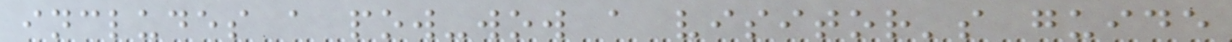includes a pow-wow a visitor's guide
